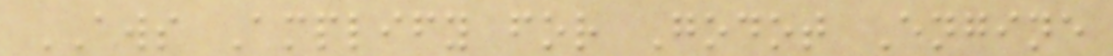AWS Amplify for Godot Engine
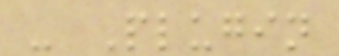- Plugin
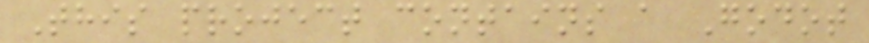This project contains a Godot
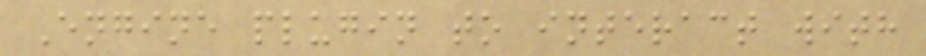Engine plugin to interact with
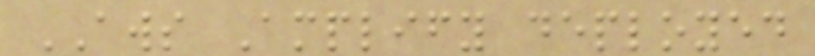AWS Amplify deployed
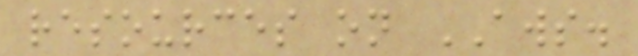resources on AWS.
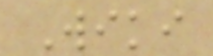Wiki
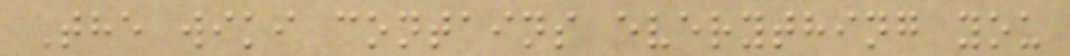The wiki contains everything you
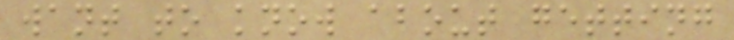want to know about getting
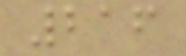216
